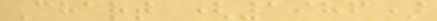Chart (1986)
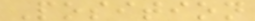Position
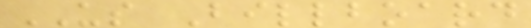US Billboard
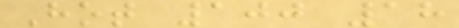Hot 100 18
